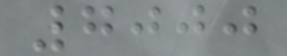7000
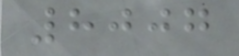8007
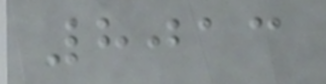8013
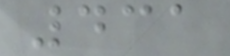431
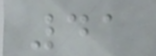41
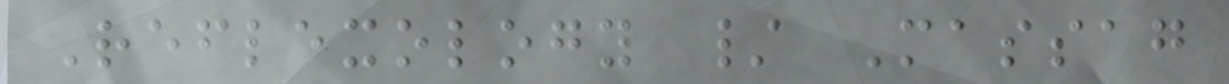Reflexology / Massag
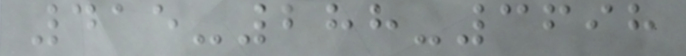415-288-3698
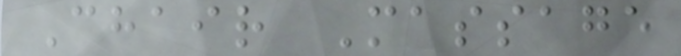Chair Massage
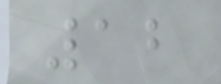12
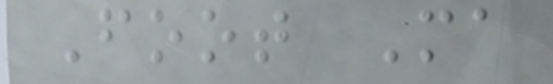Foot Ma
